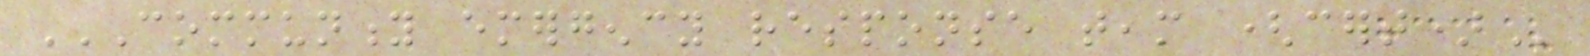COMMUNITY EMERGENCY RESPONSE TEAM (CERT)
